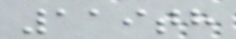119th
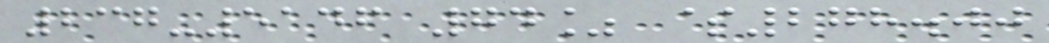237-5146 74% $278.00
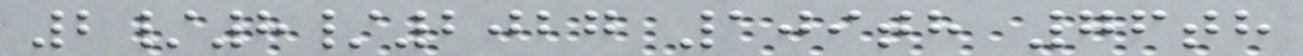2/8/2027 109th 76th
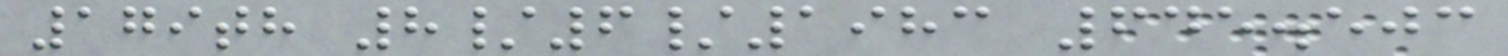179th 8/6/1983 645.503
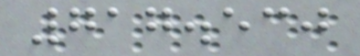717.530
